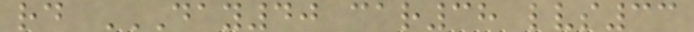rd DAY40 CAR38 LVS33
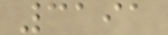3191
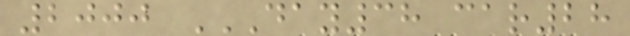2000 DAY38 CAR28
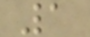1
